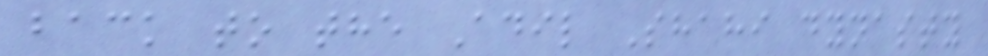back to the Adil Shahi dynasty
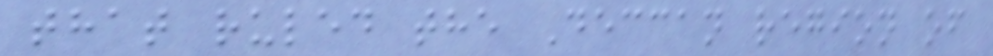that ruled the Deccan region of
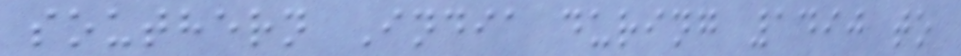southern India during 1490 to
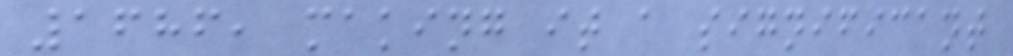1686, making it a significant
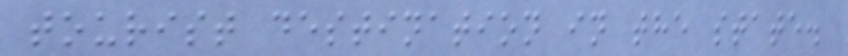tourist destination in the state.
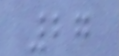27
